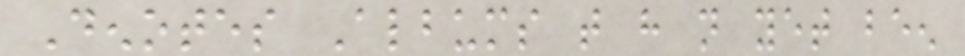Denotes Albums that have not yet been
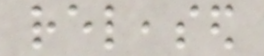released
